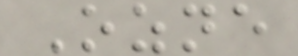Ozne
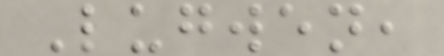Lugwen,
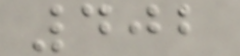402
